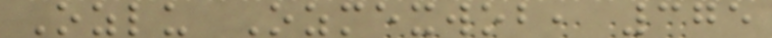Ozlu Ozmexwob, 375
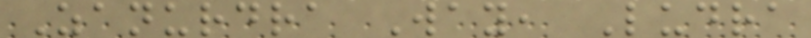Zanurdra Way, Ludra
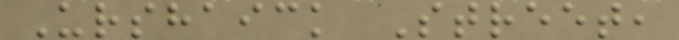Urshaick Street,
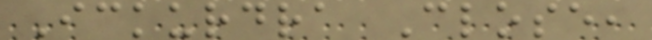Ickurdra Close,
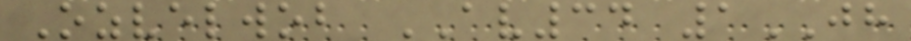Ozvelwob AV34 1JH
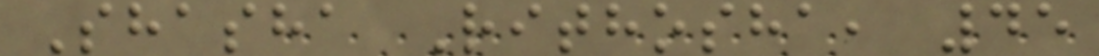Shasha Rithosha, 45
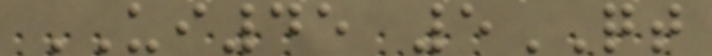UI45 5QT
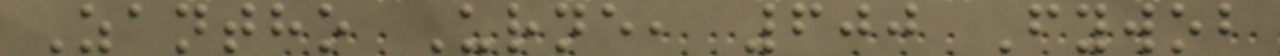Zantho Urne, 600 Fywob
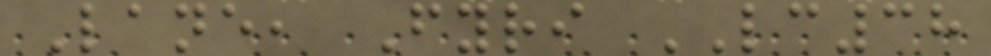Lane, Fyri LC38
